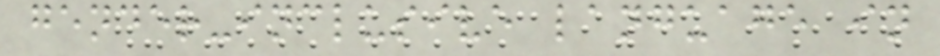gender-inclusive language in
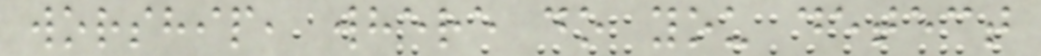worship, where do you detect
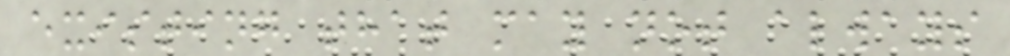existing that may not always
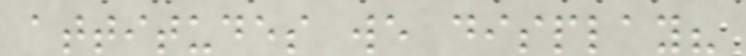attitudes we display?
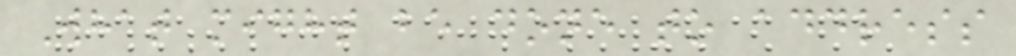What might be done to address
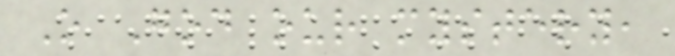O God our mystery,
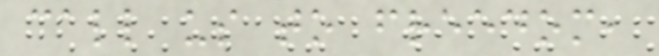call us to freedom,
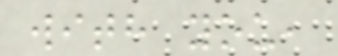with you,
